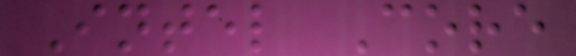Intel Core
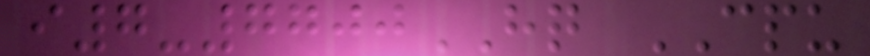i7-7700HQ CPU
